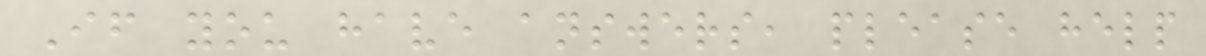If you have answers, please help
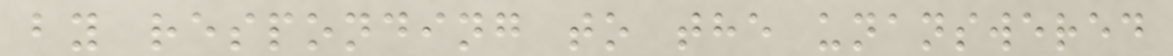by responding to the unanswered
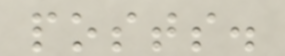posts.
